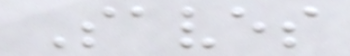Saves
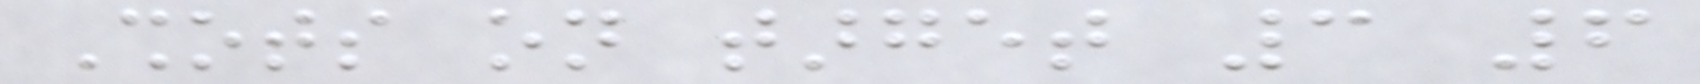Shots on target 3 6
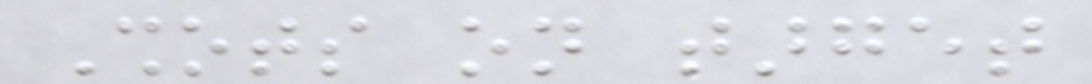Shots on target
